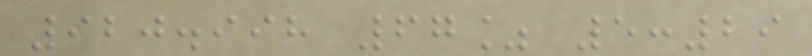920.998 67% 5:29
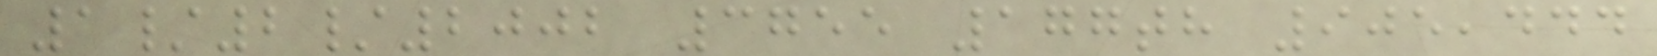1/2/2002 3755 177th 905,444
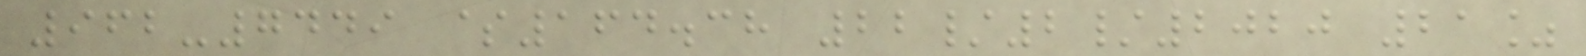962-7449 $164.38 22/2/2020 21%
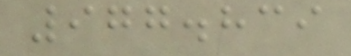977.839
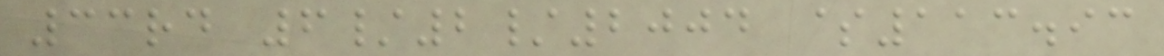33rd 6/2/2004 $113.93
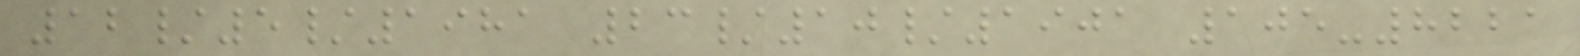12/5/1981 23/10/1901 105-8221
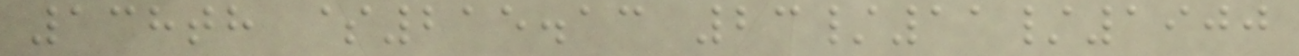138th $215.13 23/11/1900
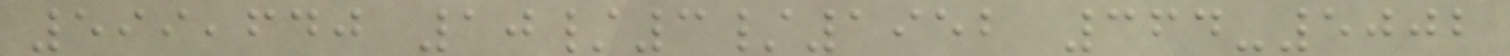599,640 10/3/1952 364-5002
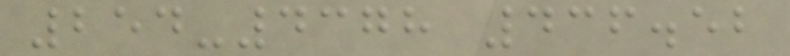254-4378 436.52
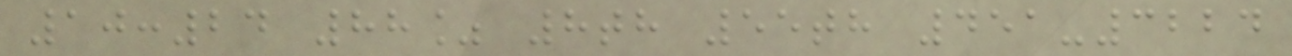10:24 88% 8th 55th 451-3224
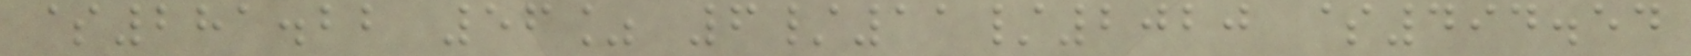$281.22 56% 6/11/2020 $494.54
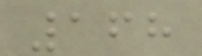168
